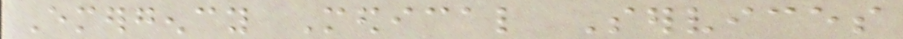Emergency Medical Services
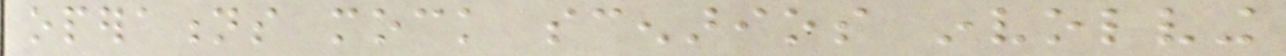operations mock scenarios involving
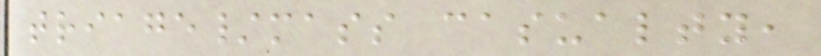triage/mass casualty,
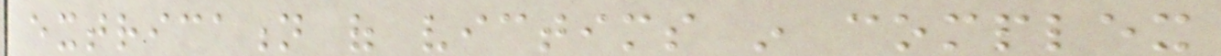extrication of victims in complex
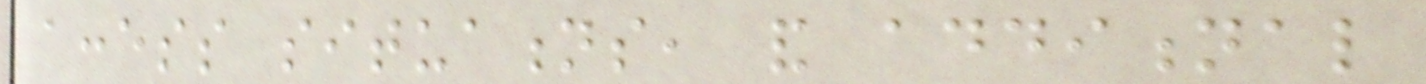access situations, and additional
